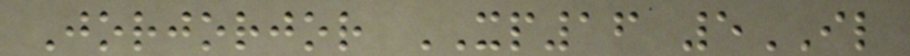Jorjorjor XP16 5IL
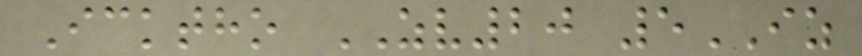Icktho ZV20 5IZ
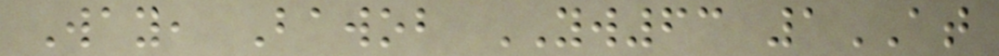Way, Bawob YW63 1AT
